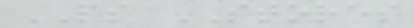PS STORES
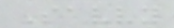Savvy
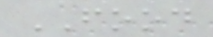FOOD
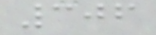306
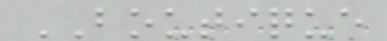BOUTIQUE
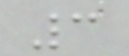3
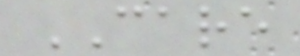CARE
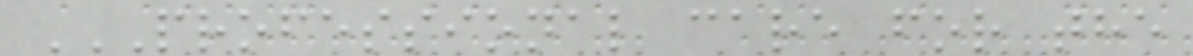PROFESSIONAL CARE FOR THE
